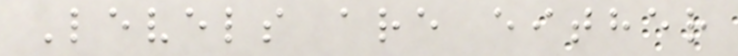Levels are either
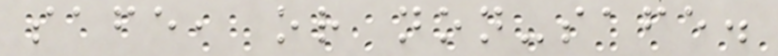safe, or non-safe.
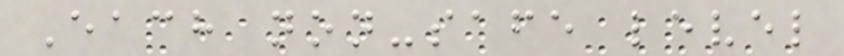Each non-safe level
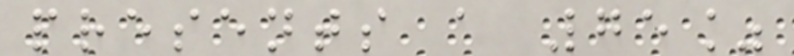presents a 75%
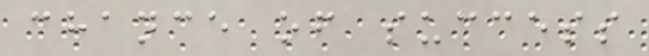chance of success
